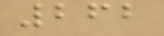262
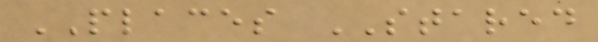PLACES STARED
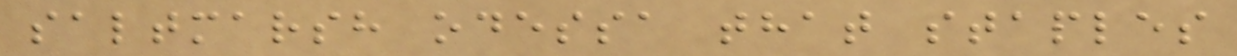saltmarsh odessa that staples
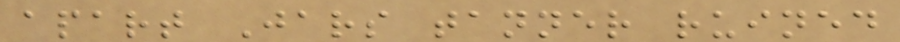apart Jars tanner ruined
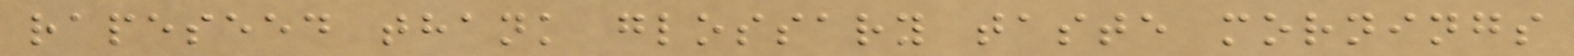rapeseed thank glossary taste mornings
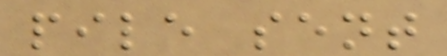pile sent
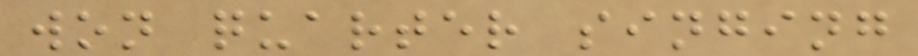won quarter singing
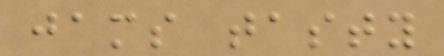jams tasty
